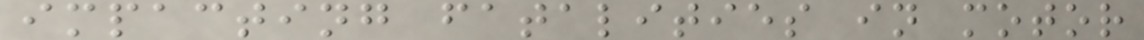impacting fatalities in motor
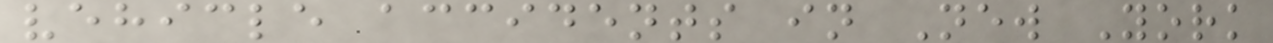vehicle accidents in New York
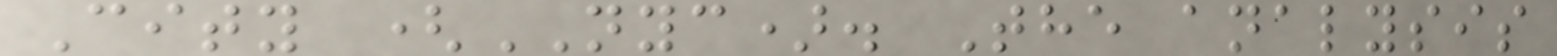City (NYC). The analysis
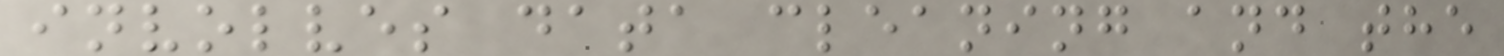involves data cleaning and the
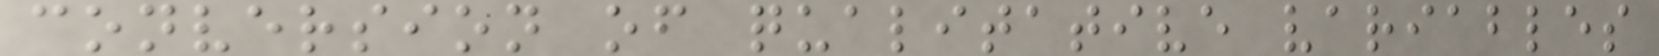conversion of qualitative variables
